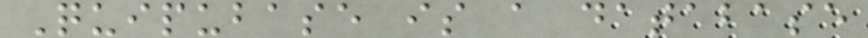Quipubase is a database
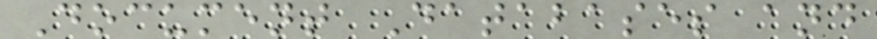Document Databases and
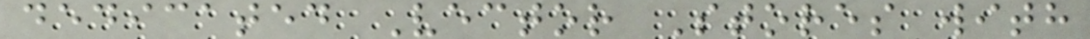dedicated Vector Stores with
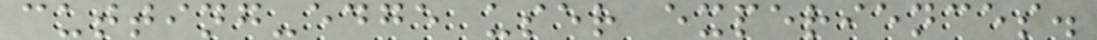cutting-edge user experiences.
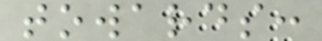towards:
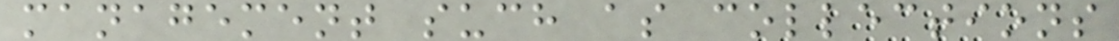management such as collections
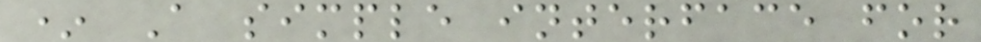* A simple interface for
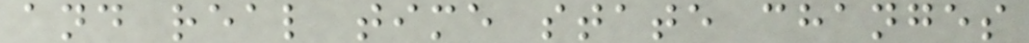and real time state changes
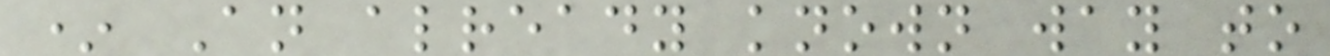* An already known way to
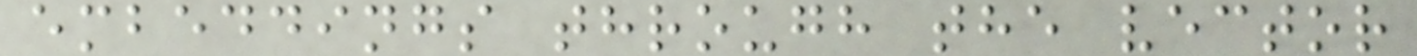embeddings through the vector
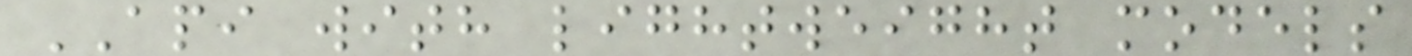API with lightweight models
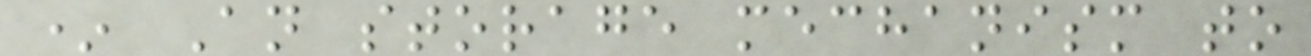* An storage mechanism to
